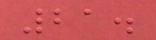21.
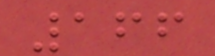166
